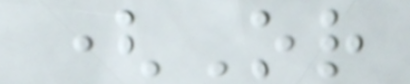(Or
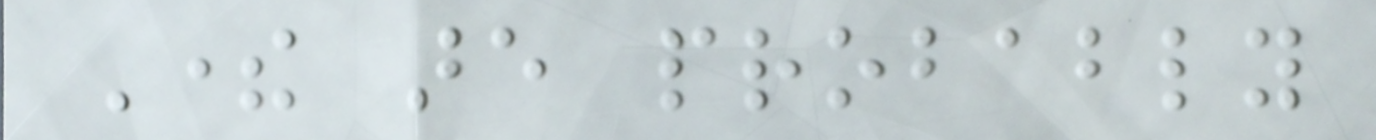There are probably
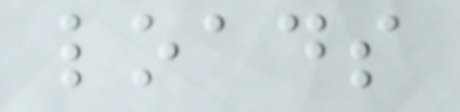loads
